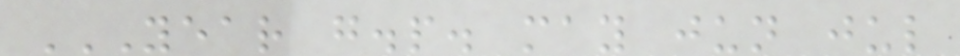YEAR G.P. MAY JUN JUL
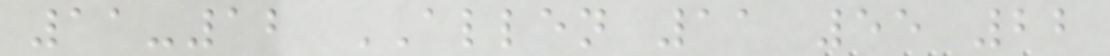11-12 ALLEN 11 55 22
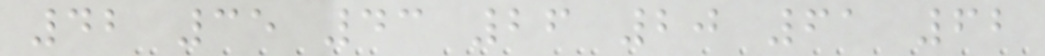42 35 43 26 20 61 62
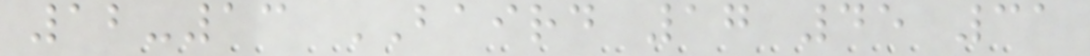12-13 BAIRD 17 45 31
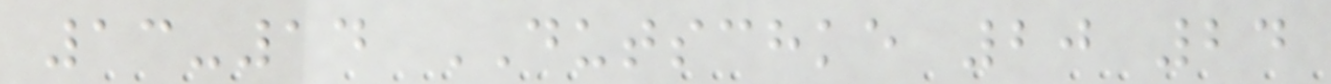13-14 DUTSCHKE 20 24
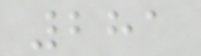281
